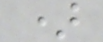)
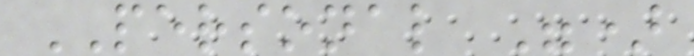PERSONAL ")
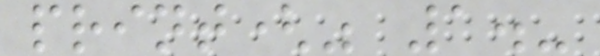print(" 1.-
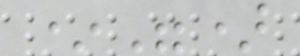*")
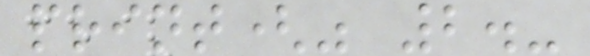print(" 2.-
